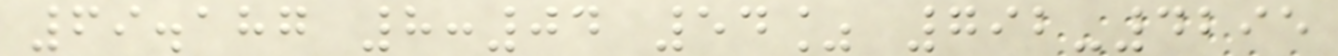69.187 8:04 54% 792-4295
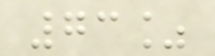73%
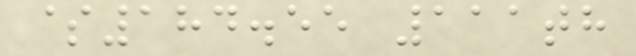$184.55 111th
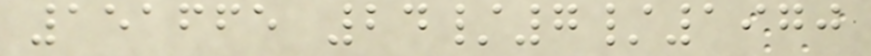151665 24/7/1970
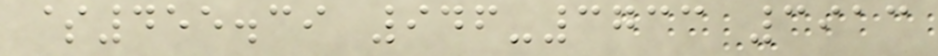$455.39 946-3733 3913
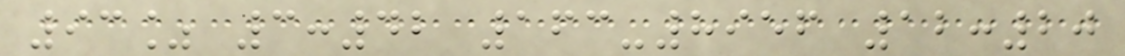93% 3:42 163-8956 12:20
